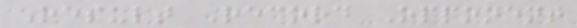Result Record Opponent
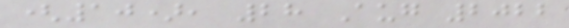(10), 28 Aug 2022
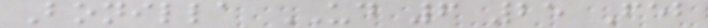Bonilla UD 6 25 Feb
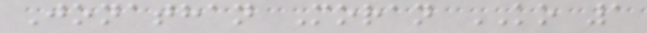Jonathan Moran KO 1
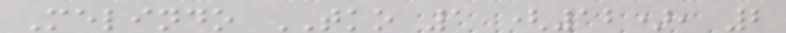Melindo TKO 1 (12), 2
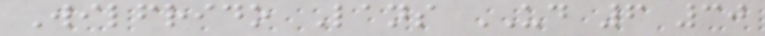Wilfrido Lans UD 6 30
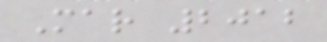Mar 2012
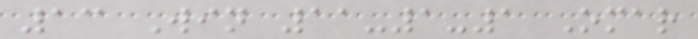13 Win 11-1-1 Omar
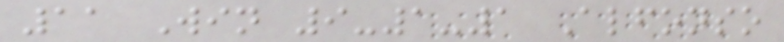11 Win 9-1-1 Alfonso
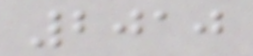2010
